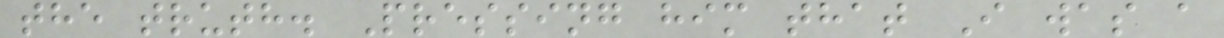the truth. Pressing him that I was a
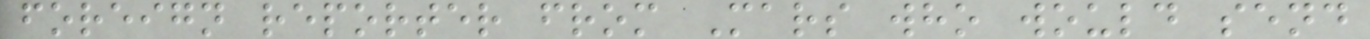foreign reporter from Mars who would send
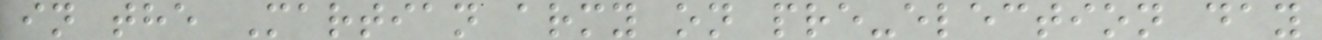in the Martian army on pre-election day
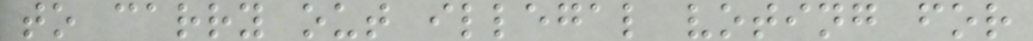to carry out illegal voting for
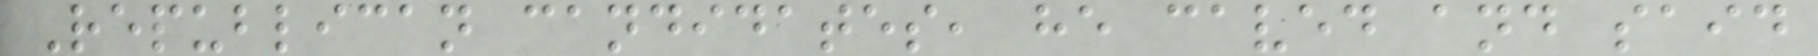Republican candidates, he caved and said
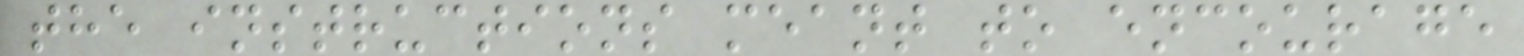the instructions meant to encourage
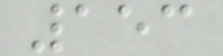153
